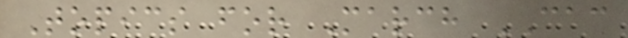Topics for March CAC
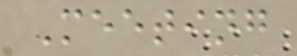Meeting
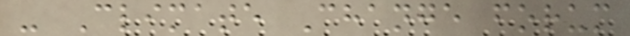- Climate Change forum
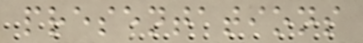presentations
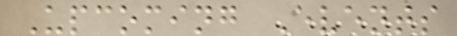Upcoming Events
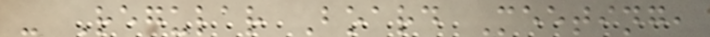- Regular Board Meeting,
